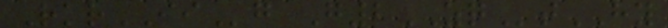RkrIIg G2ZQtHY
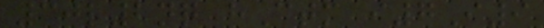30l2nq hCtm i7I9
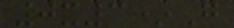0x3*G
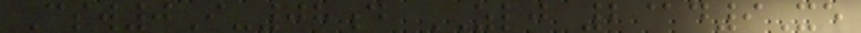Csw0I-08d ZLJ 2@d9Xe
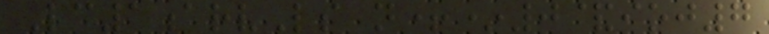Lc1arvLs n+*0&ioj7
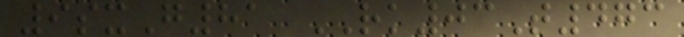9sxG81 RK03T473
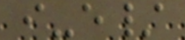i-e/
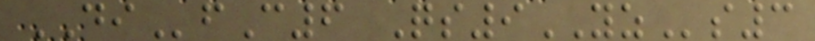DIfC6 Qs9YZs3
